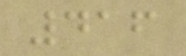416
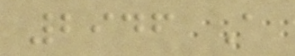2946 A
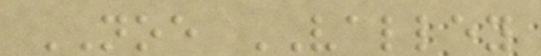NOE VALLEY
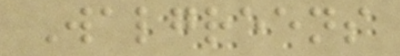Walgreens
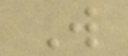W
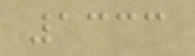1333
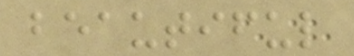beautiful
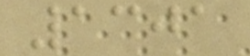1301
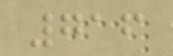716
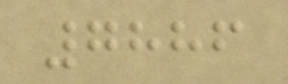7886
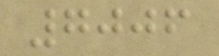7006
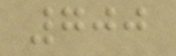700
